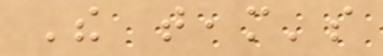The team's
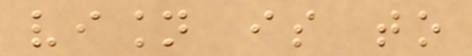vision is to
